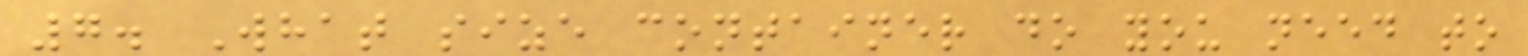7. What size container do you need to
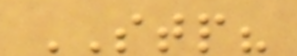STP?
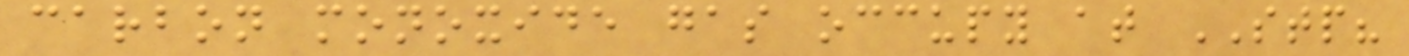carbon monoxide gas occupy at STP?
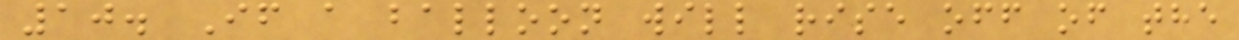10. If a balloon will rise off of the
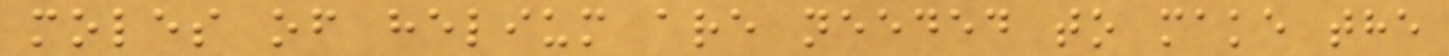moles of helium are needed to make the
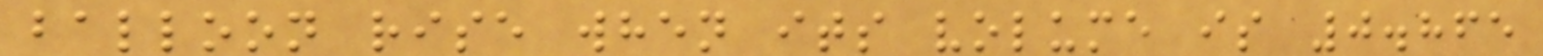balloon rise when its volume is 0.865
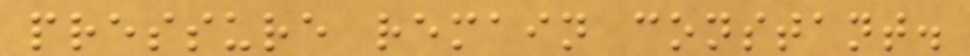pressure remain constant.
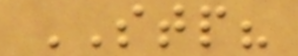STP?
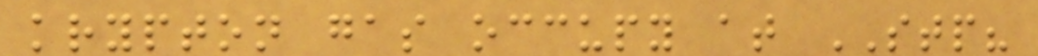krypton gas occupy at STP?
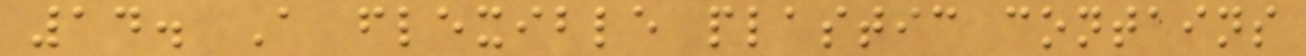14. A flexible plastic contains
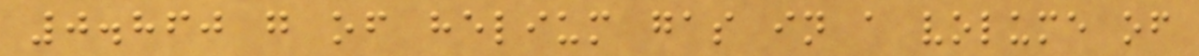0.860 g of helium gas in a volume of
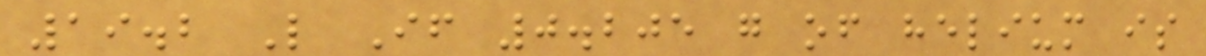19.2 L If 0.205 g of helium is
